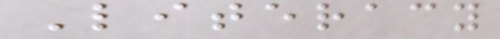Literacy
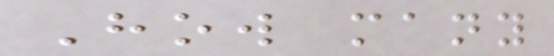How many
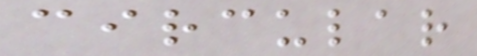circular
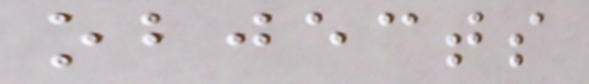objects
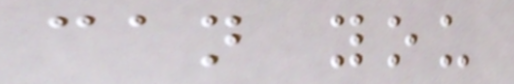can you
